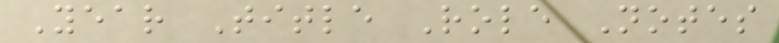Year Title Role Notes
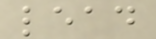lead
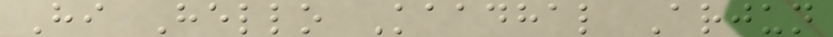Hi Hello Kaadhal Arjun
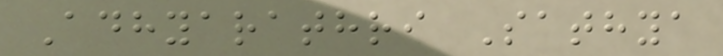Adhyarathri Sathya
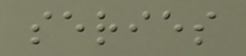series
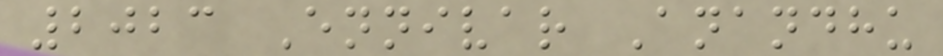2023 Ennivar Anandhu
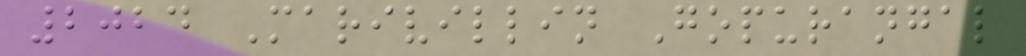2024 Marivillin Gopurangal
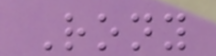Rony
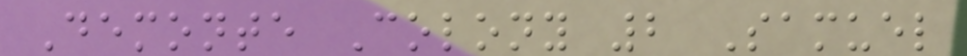Demonte Colony 2 Samuel
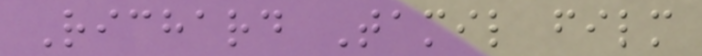Richard Tamil film
